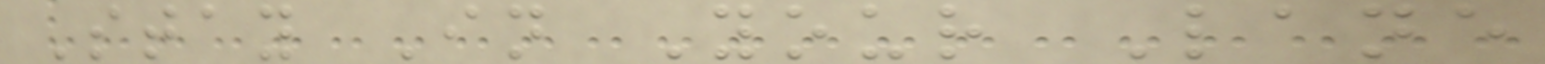Stay In Your Lane
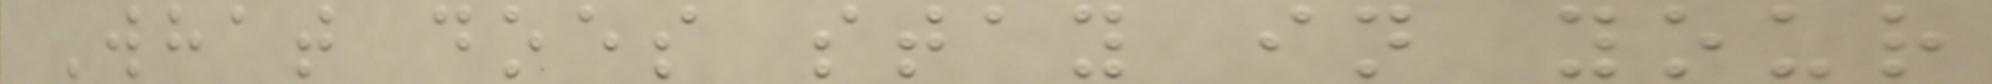What does stay in your
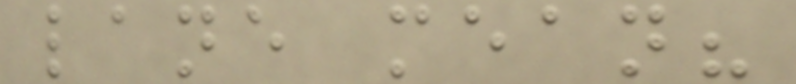lane mean?
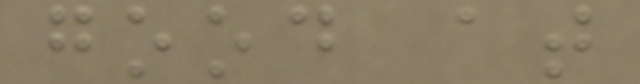good at
